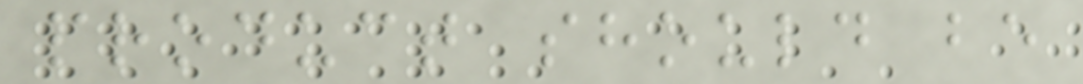product should be
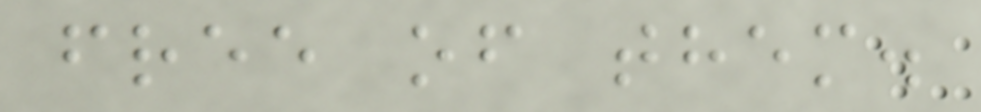free of them.
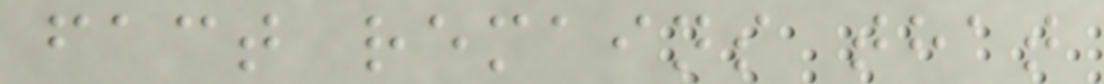fact remains that
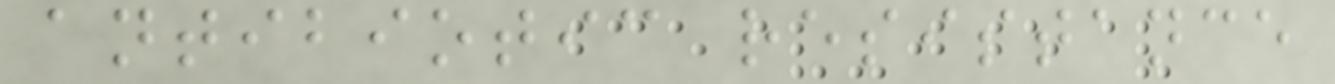antibiotic resistance
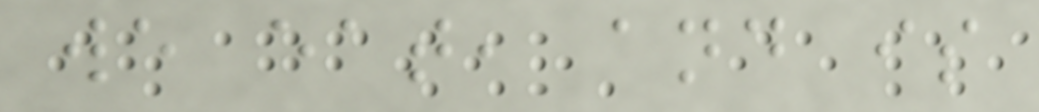we eat, and is
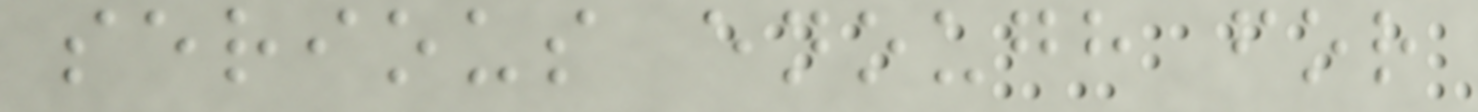serious enough for
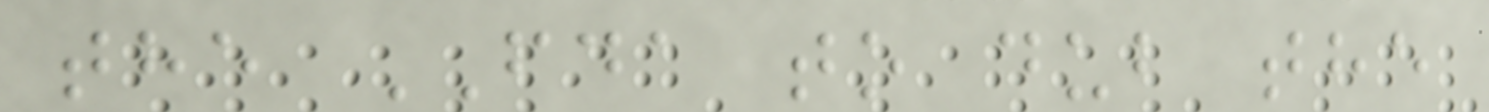the FDA to dub the
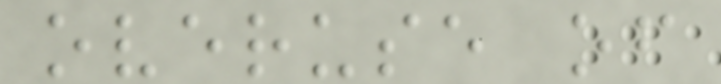overuse of
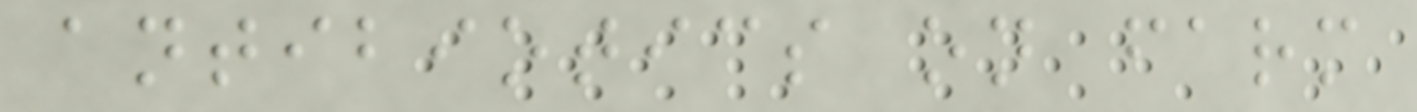antibiotics on farm
